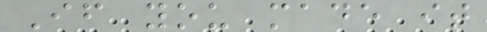If you made it
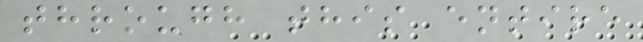through this entire
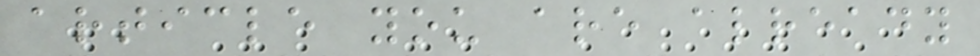article you are already
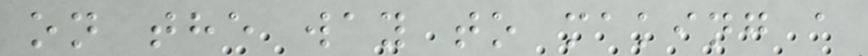on the way to making a
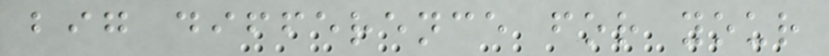big difference for your
